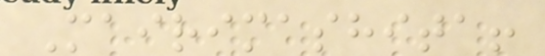Mairimashita!
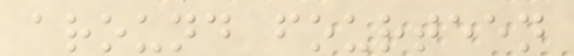around fourteen
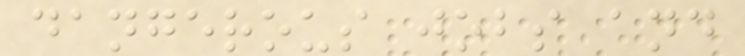dangerous jobs and
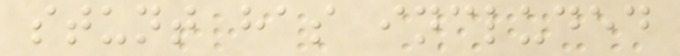stunt has included
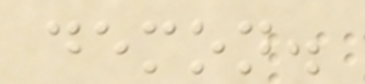demon.
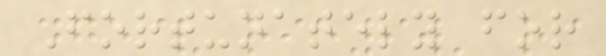Fortunately for
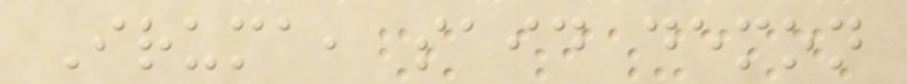Iruma, said demon
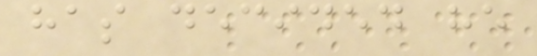has decided he
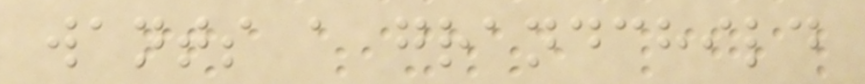wants a grandchild
